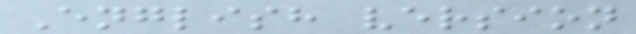English version
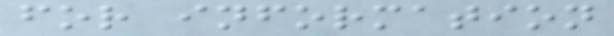for information
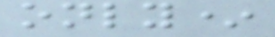only*
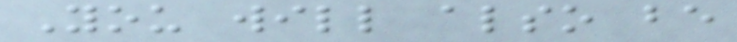You will also be
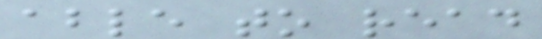able to read
